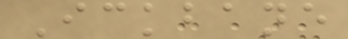Ickbane
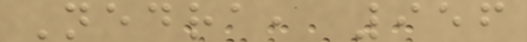Nedra, 956
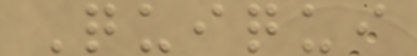Quiqui
